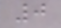0
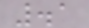.1
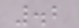.2
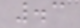.3
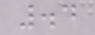.4
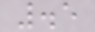.5
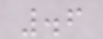.6
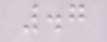.7
